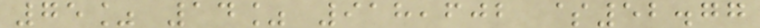75% 14% 918,602 $52.77
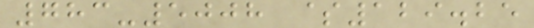783-5008 $129.25
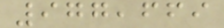977,669
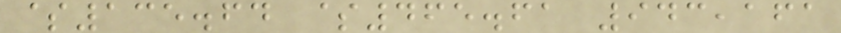$135.64 $465.61 943,161
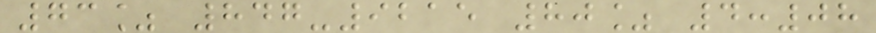73% 847-9215 80% 4:08
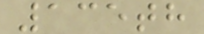135th
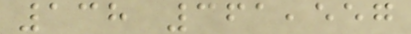138 361,557
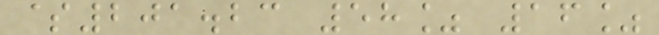$201.23 58% 16%
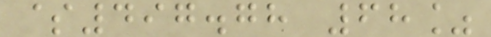$497.78 68%
